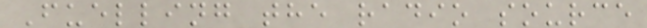Fuelling the radio source
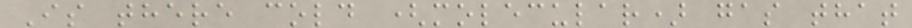Is there cold (molecular) gas that
